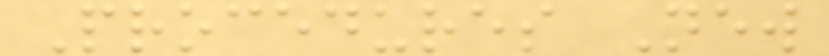Procedures New
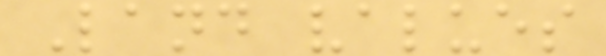Land values
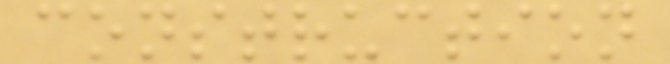construction
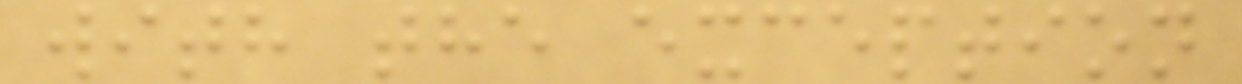with the exception
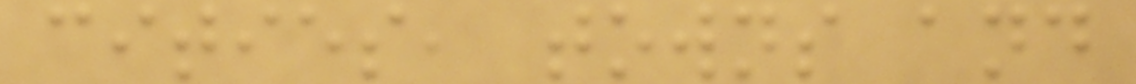cities, towns and
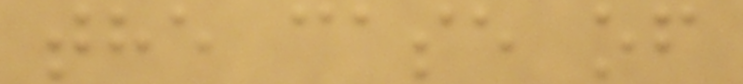the case of
